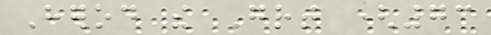Herod the Great (73
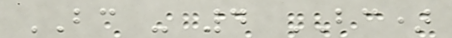BC - 4 BC)
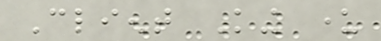Client King under
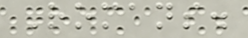Romans.
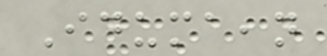Idumaean
